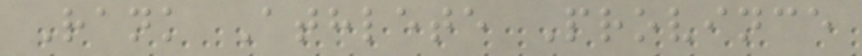Rank Athlete Province
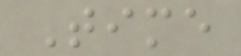Time
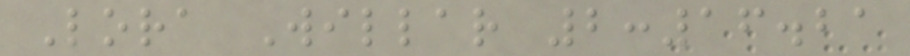Lora Willar 2:16.21
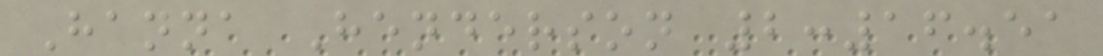Hanna Henderson 2:16.51
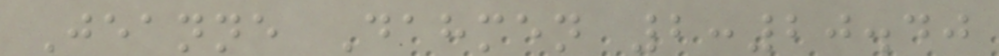Jeanne Dahmen 2:20.40
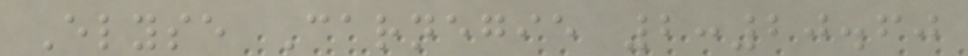Elyse Carnegie 2:20.60
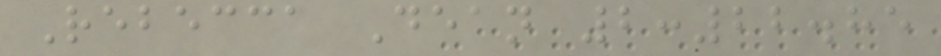Rebecca Dean 2:22.85
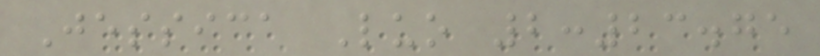Jessica Luo 2:23.75
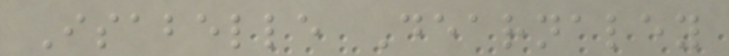Isabelle Dearnaley
